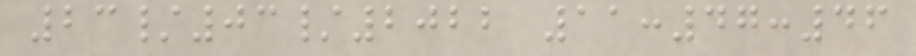23/03/2022 11:47:46
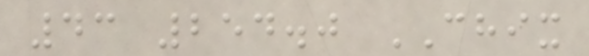43 254.0 CHIX
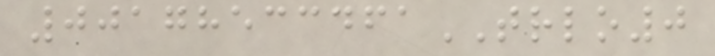00178533461TRLO0
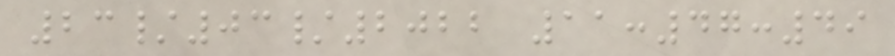23/03/2022 11:47:49
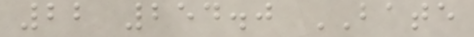22 254.0 BATE
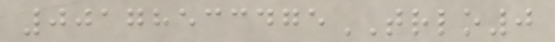00178533475TRLO0
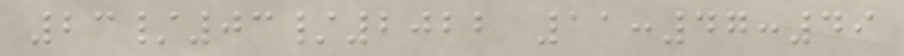23/03/2022 11:47:49
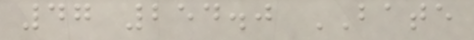47 254.0 BATE
